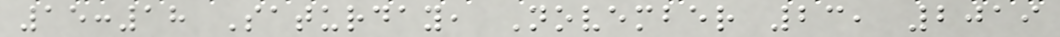15:18 Saturday, November 23, 2019
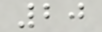20
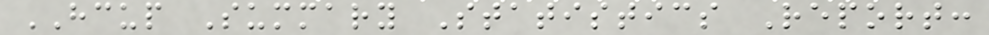HCUP Summary Statistics Report:
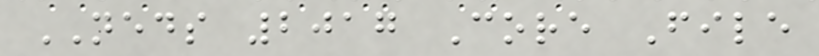NEDS 2017 Core File
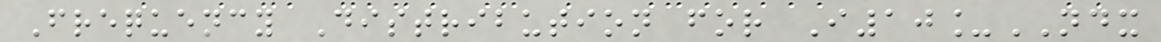Frequency Distribution for I10_NDX
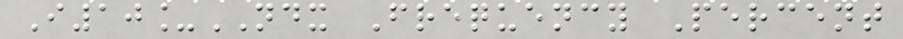I10_NDX Frequency Percent
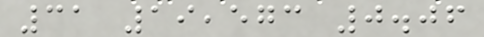31 19,573 0.06
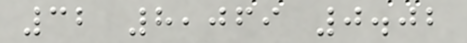32 8,069 0.02
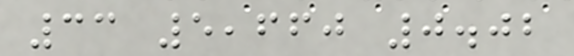33 5,660 0.02
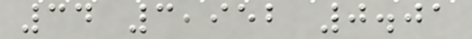34 3,952 0.01
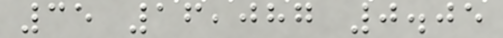35 16,087 0.05
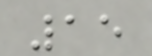15
